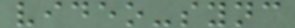video-sync
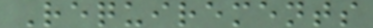Requirements
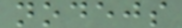nodejs
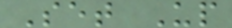Set Up
